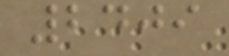2409
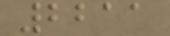2211
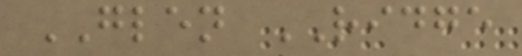GLEN RIDGE
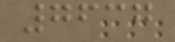7637
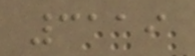3119
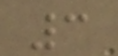3
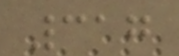317
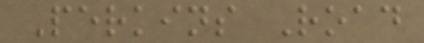Perkins Road
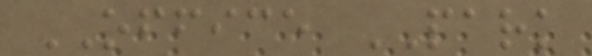OFFICE PARK
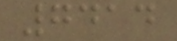7414
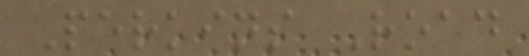Perkins Road
